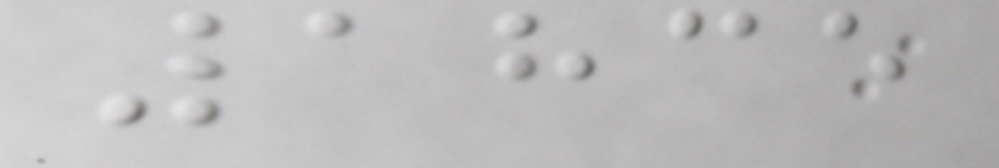1835
